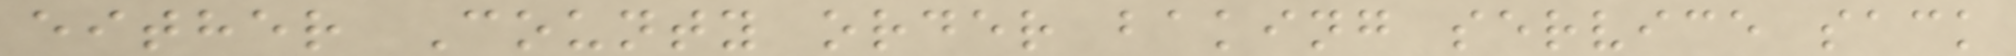either County order baking service sack
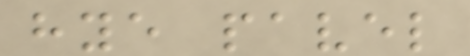hye pavel
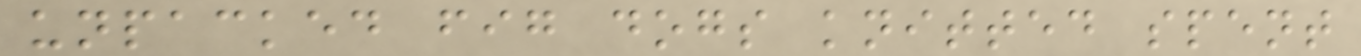unpacked fig dogs knitted spent
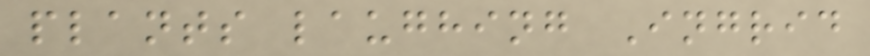plants laughing Ingrid
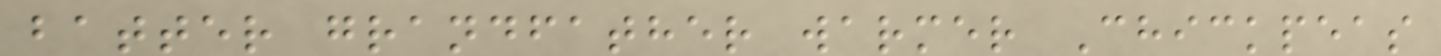batter grandfather warmer Chickpeas
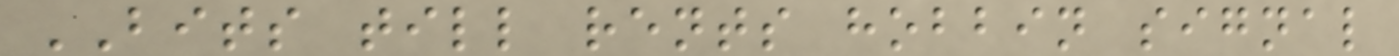BITS till rents hobbin signal
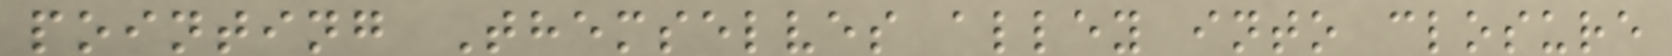pointing Themselves alley into closure
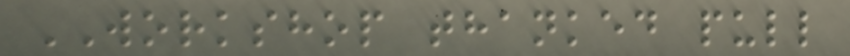WORKSHOP thanked pull
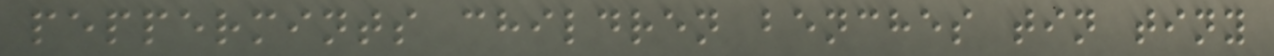peppermints children benches tin tiny
